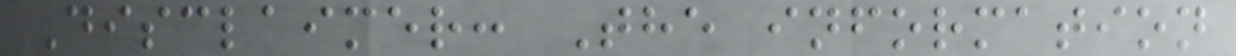Disclaimer: The information
